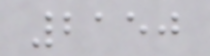2150
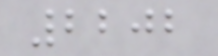2202
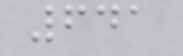641
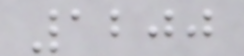1200
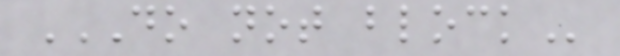DO NOT BLOCK
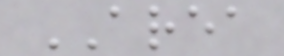AREA
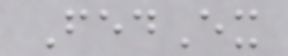FedEx
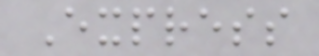Express
